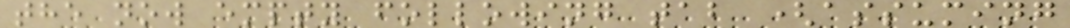the now empty following tab (assuming
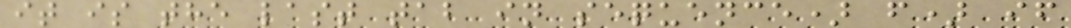it is the last tab in sequence) f) if
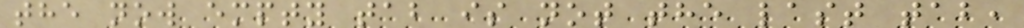the now empty tab is not the last tab,
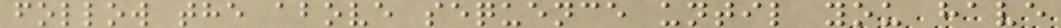follow the above sequence until you have
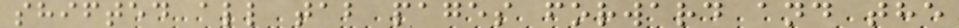shifted all tab pages forward and the
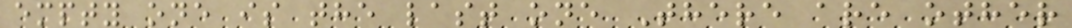empty one is the last one There are other
